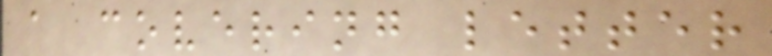a covering letter
